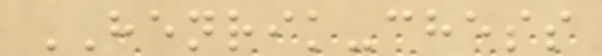HENRIK-chess
